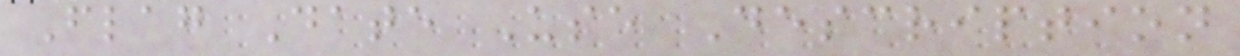Flag Date Use Description
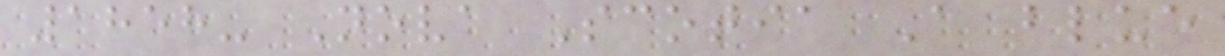1858- Nova Scotia A blue
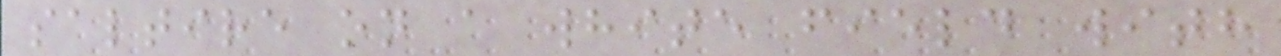saltire on a white field with
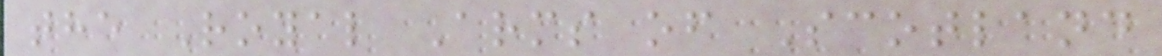the Royal Arms of Scotland
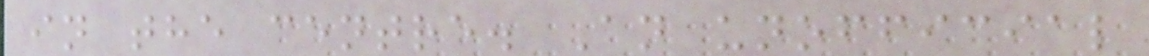in the centre. An unofficial
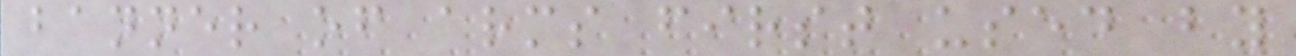banner of arms first used by
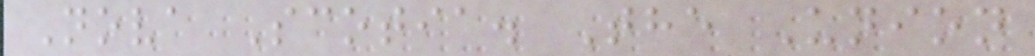Nova Scotia. The Union
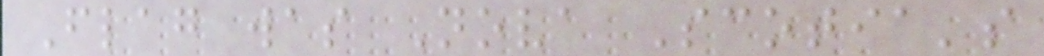Flag was Nova Scotia's
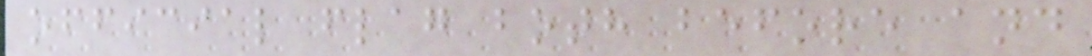official flag both before and
